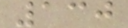130
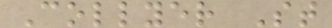Collyer St
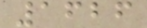1626
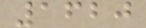1620
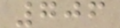706
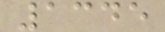1345
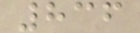836
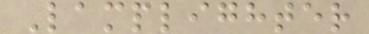Lamplighter
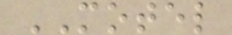MOTEL
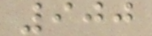900
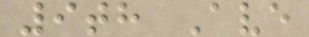9th Ave
